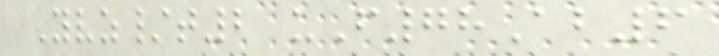Yvz/t2 uF78Ab6
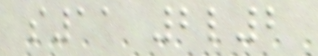s11 2l2
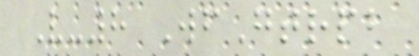V-8 WfGtrpb
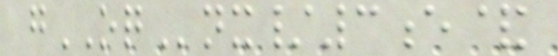gOQnx/3e&
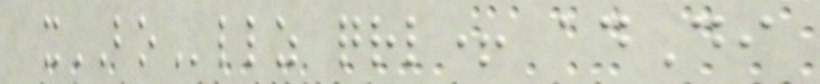xBOllz qrl+ adDi
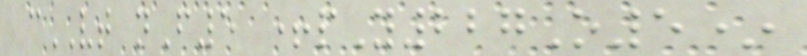cVT nF5 +pY227O5*
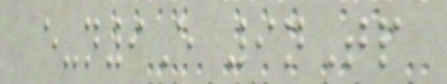e-n9E 9nTp
